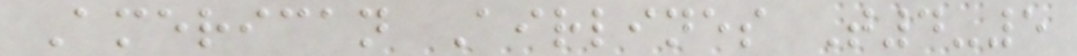American Airlines T4-5
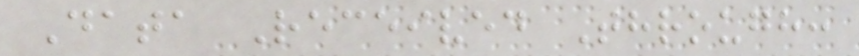Data Received Through:
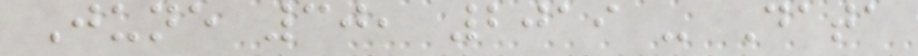June 30, 2019 - Data
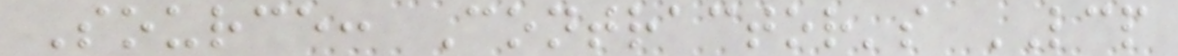Source: Contractor's LCP
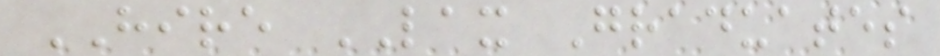HIRE LAX Graduates
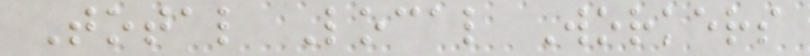Total Local Workers
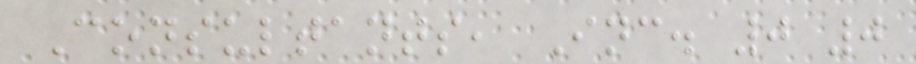Consultants, Inc. 0 0
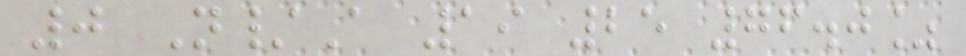0 N/A 19 25 76.0%
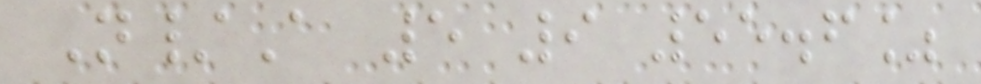N/A 5 9 55.6%
